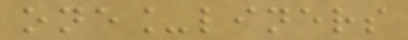one_liners
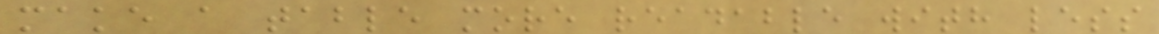make a table more readable with less
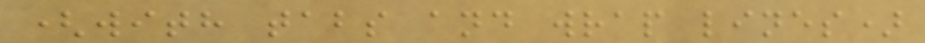(with tabs and wrap lines)
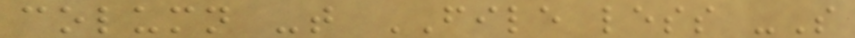column -t FILE less -S
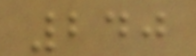240
